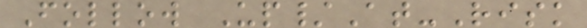Follow Up/At-Risk
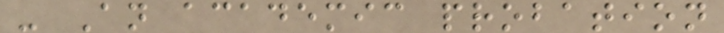- An academic probation
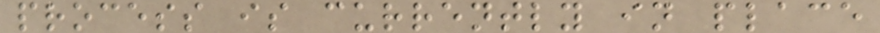process is currently in place
